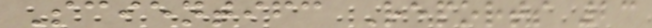Scientifc Reports 23
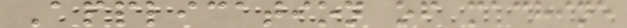Application of machine
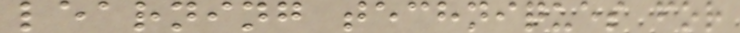learning techniques for
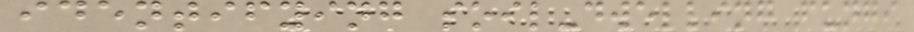identifying soil-dwelling fungi
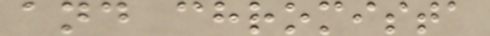and chromista
